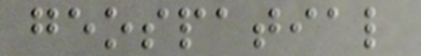geospatial
